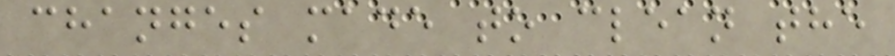changes made to clean the
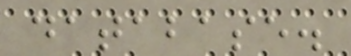database.
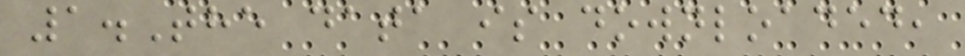1.The data is downloaded,
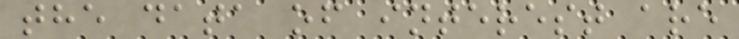the data of interest are
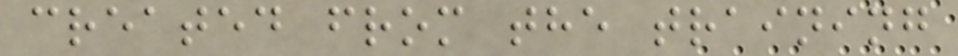created from the training
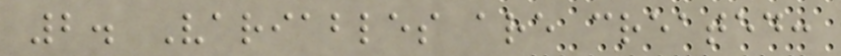2. Variables are created:
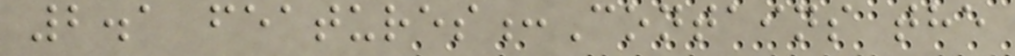2.1 features:Contains the
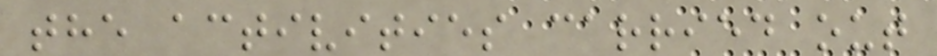the activities carried out
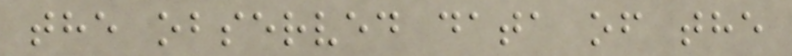the observed data of the
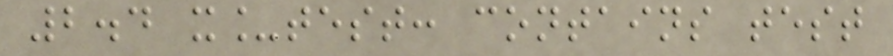2.4 x_test: contains test
